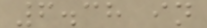6.38 in
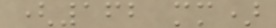(162 mm)
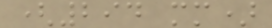(294 mm)
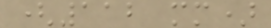(112 mm)
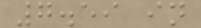7.59 in
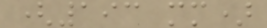(193 mm)
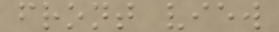front view
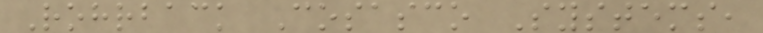Rohrback Cosasco Systems,
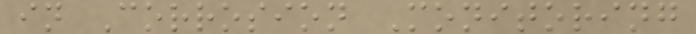in Corrosion Monitoring
